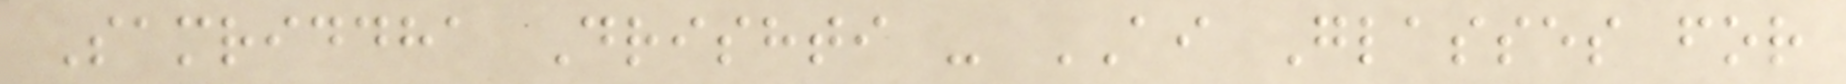Samriddha Drishti - AI Glasses for
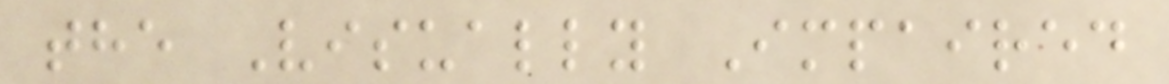the Visually Impaired
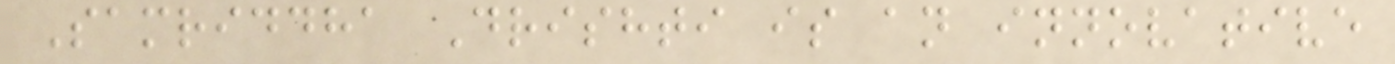Samriddha Drishti is an innovative
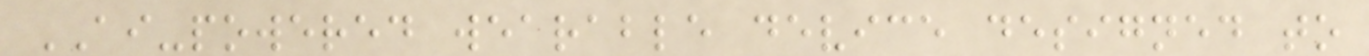AI-powered wearable device designed to
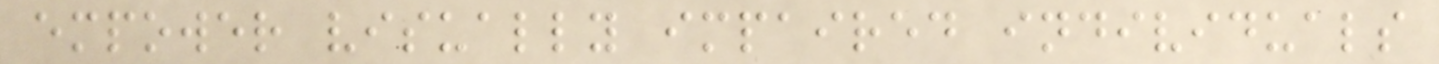empower visually impaired individuals
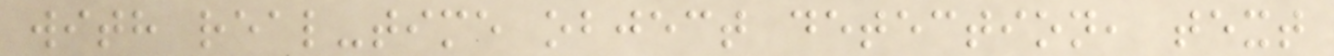with real-time object detection, text
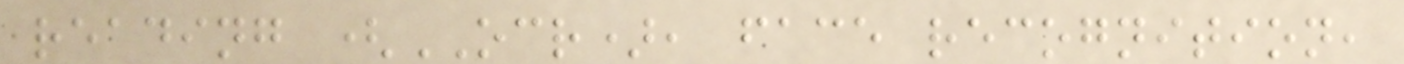reading (OCR), face recognition,
